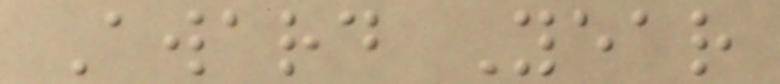Award Year
